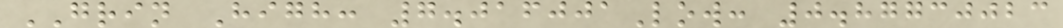GRIN High: 7.016001Low: 0.87730023
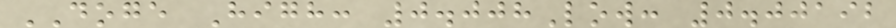DOGE High: 0.008Low: 0.00192
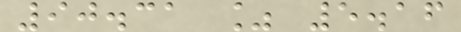90.31 % 5.16
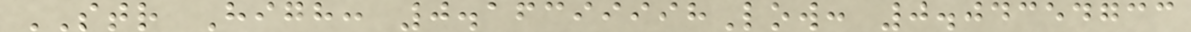STR High: 0.16399998Low: 0.04354733
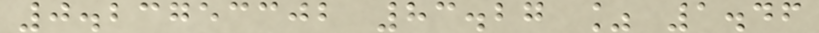0.23753302 83.27 % 1.46
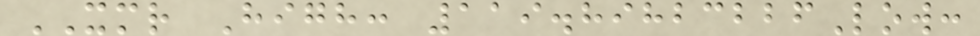XMR High: 119.89823226Low:
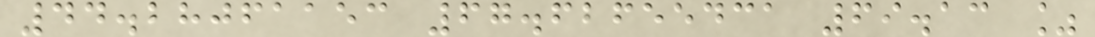44.28061153 67.62655431 69.13 %
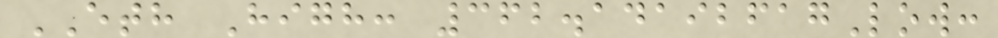ETH High: 362.14192617Low:
